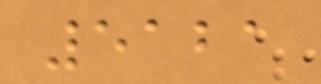5121
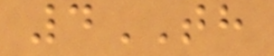4TH
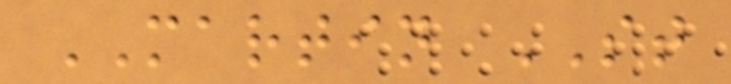MARTIN ST
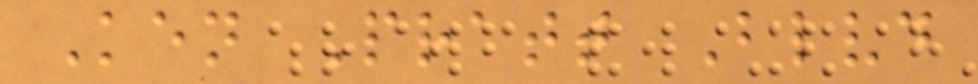Ken Pratt Blvd
